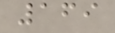169
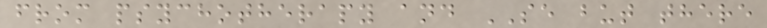from psychotherapy and SE but there
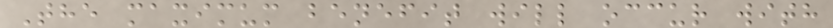The maximum benefit will occur with
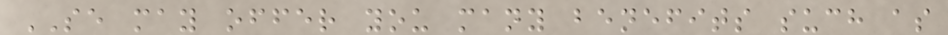SE may offer you many benefits such as
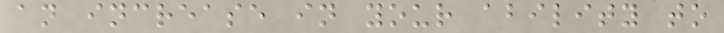an increase in your ability to
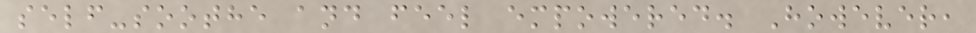self-soothe and feel empowered. However,
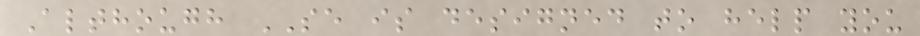Although SE is designed to help you
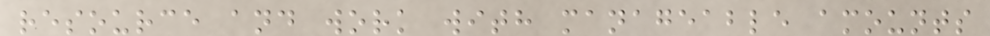resource and work with manageable amounts
